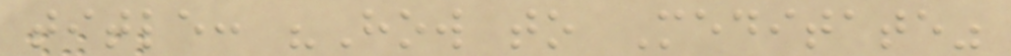title: "How to Meditate"
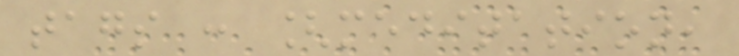tags : [meditation,
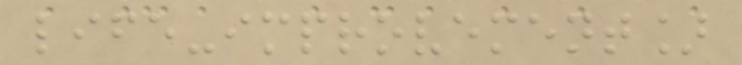life-improvement]
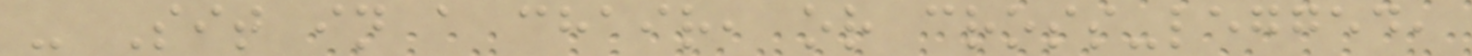- Sit in a chair, or cross-legged,
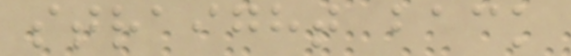straight back
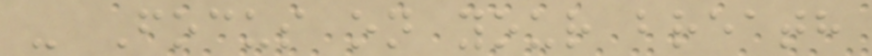- Focus on your breath
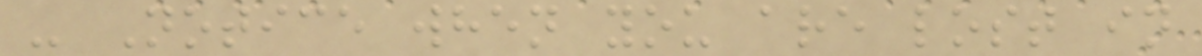- Notice when you are lost in
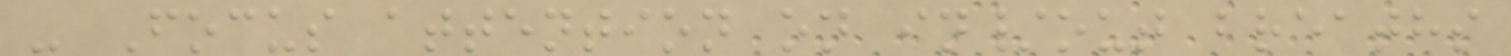- Focus attention on in/out breaths
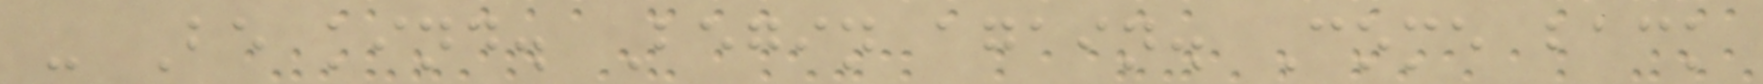- Be kind. Begin again. Come back
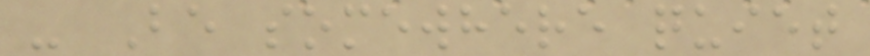- Be somewhere quiet
